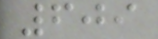609
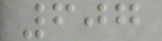607
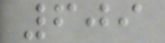609
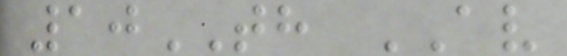10TH AV
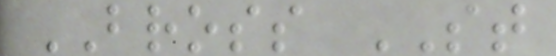BROSS ST
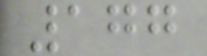177
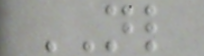NL
